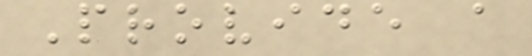Provide a
